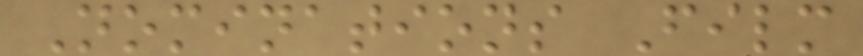Nominations Film
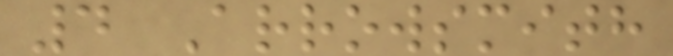4 Arrowsmith
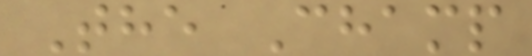The Champ
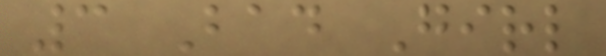3 Bad Girl
